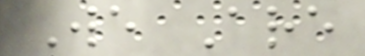We Are
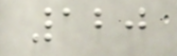120
